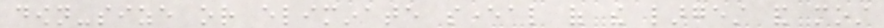down-size or eliminate several of the largest and most
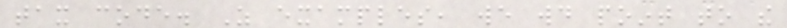tax code. As examples, we would point to the
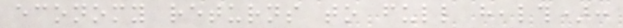economy returns to full health):
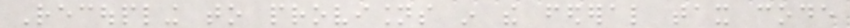Recoupling to provisions in the federal tax code
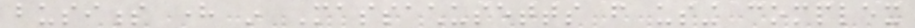business here in Massachusetts from using complex
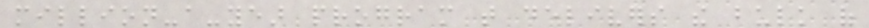million-a-year program that delivers the bulk of
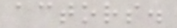actors.
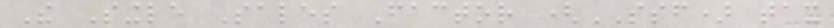The Single Sales Factor (SSF) tax
